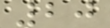20
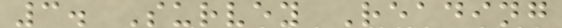3. Survey Reading
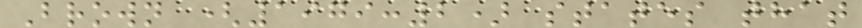Brown (1979:2) states that
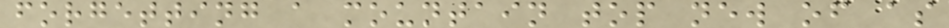forgetting a mountain top new of as
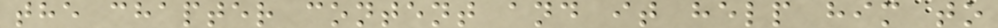the chapter content and it help him to
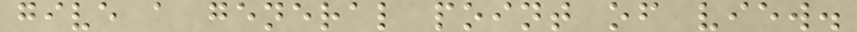give a general point of view.
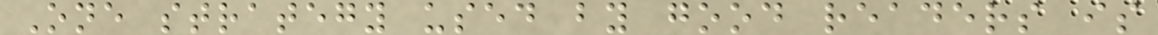One strategy used by good readers is
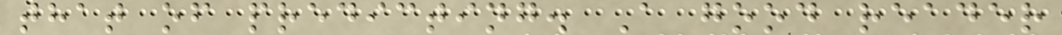that of predicting. A good reader
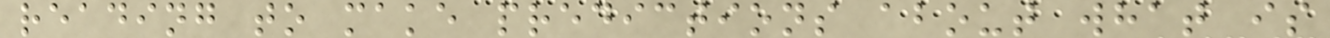reading to make predictions about what is
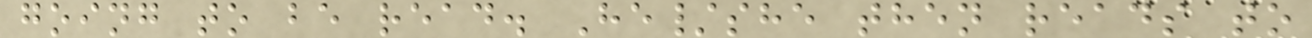going to be read. He/she then reads to
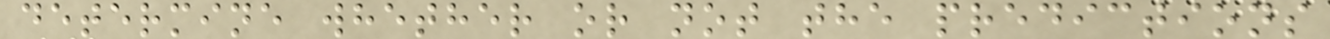determine whether or not the predictions
